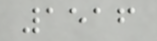1516
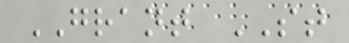GRANT ST
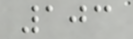103
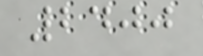2400
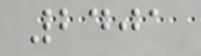2401
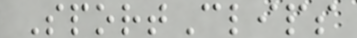SportClips
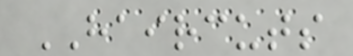HAIRCUTS
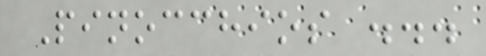Pinocchios ...
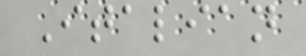Italian
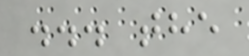... the
